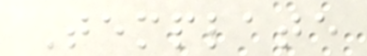Template
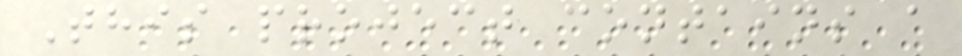This project contains a
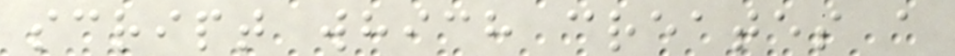script which creates a
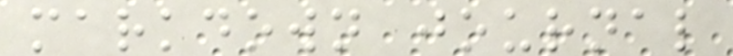markdown journal
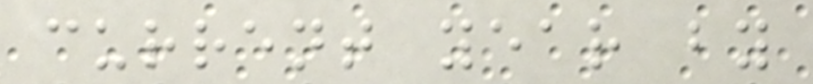current year by
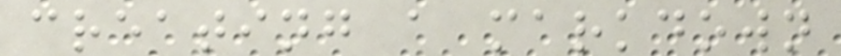creating a markdown
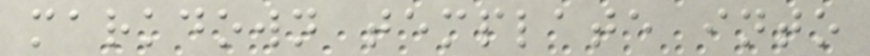markdown template into
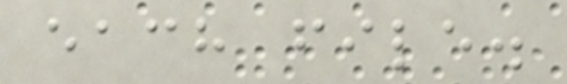each file.
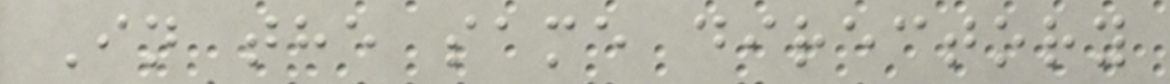In the same directory
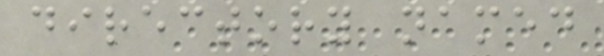directory named
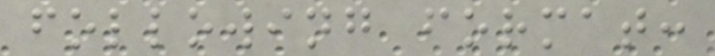following format:
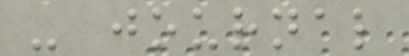- journal
